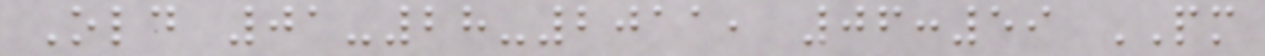Old 01-28-2011, 06:59 PM
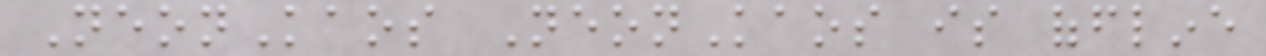NeonKaos NeonKaos is offline
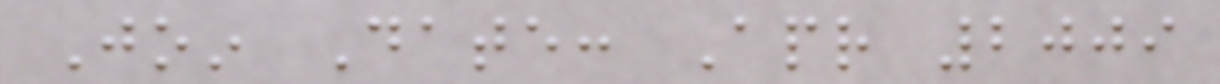Join Date: Apr 2009
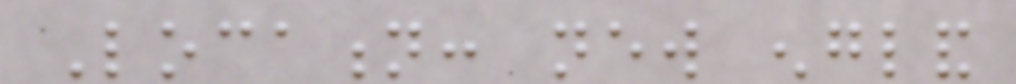Location: new england
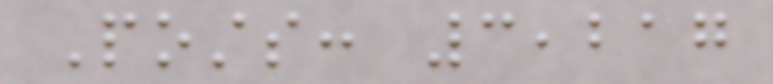Posts: 3,217
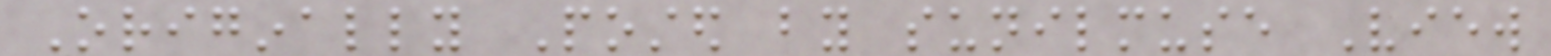Originally Posted by sunilmuse View
